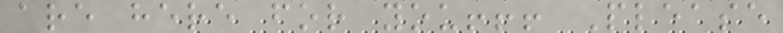are here for you!!! Please
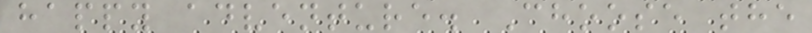happy adventure. Choose the
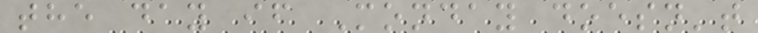the day if Monday doesn't
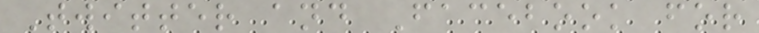Twitter and Facebook for
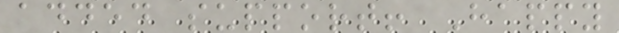added support! Happy
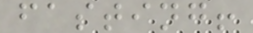fasting!
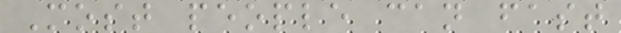Most people can fast
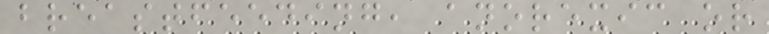breastfeeding, anorexic or
